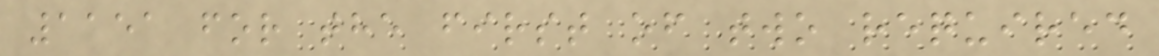1151 for the first of two required
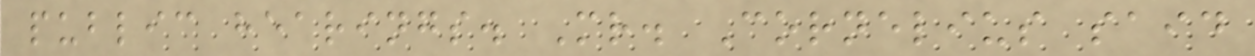public hearings. Mr. Cornelius said
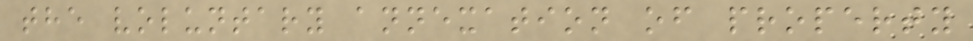the voluntary annexation of property
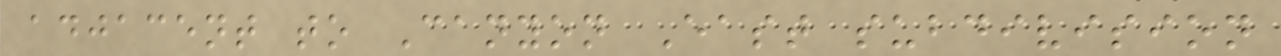adjacent to Canyon East subdivision
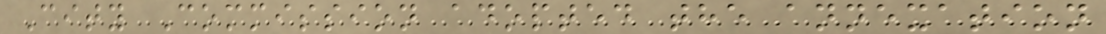City Commission adopted the annexation
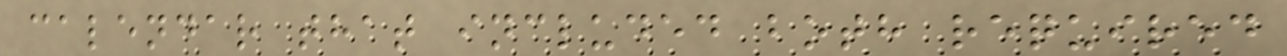calendar that included both required
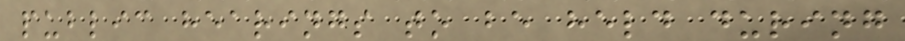public hearings to be held during
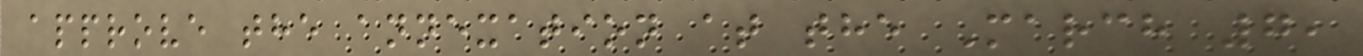approve the annexation at the March 7,
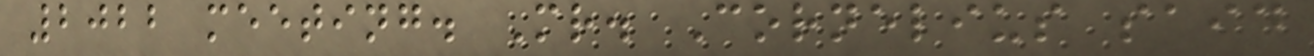2022 meeting. Mr. Cornelius said
